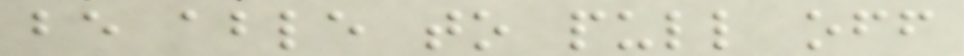be able to pull off
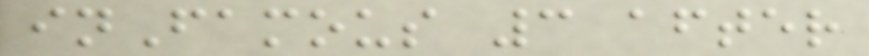inFamous 3 after
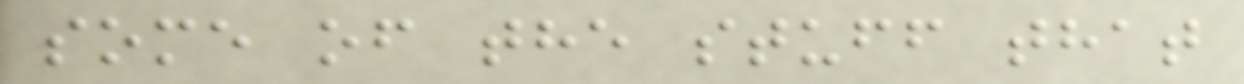some of the stuff that
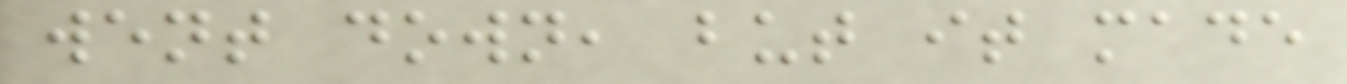went down, but it made
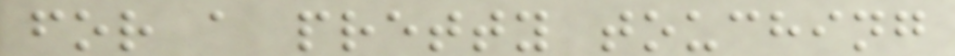for a pretty touching
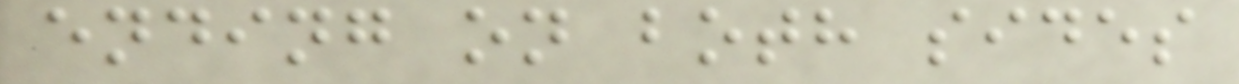ending on both sides
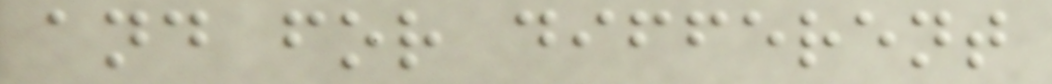and for different
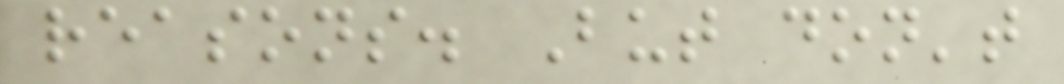reasons. But don't
